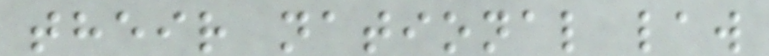their national law
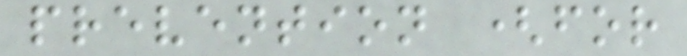prevention (for
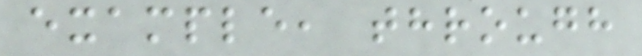example, through
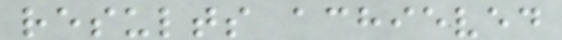results achieved
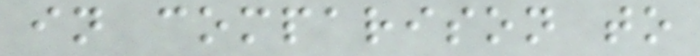in comparison to
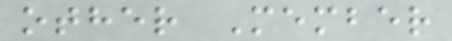other Member
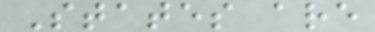States are
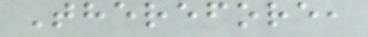Therefore,
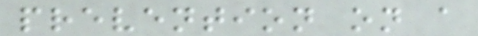prevention on a
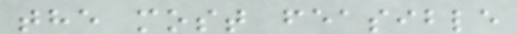the most feasible
